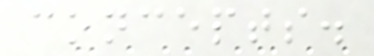concepts.
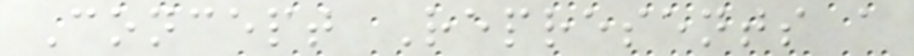Concept Represents a
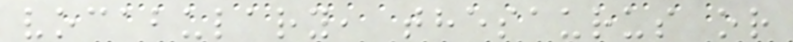vocabulary, thesaurus or
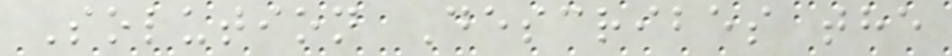Solution Describes the
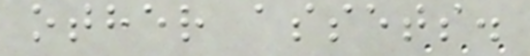other assets.
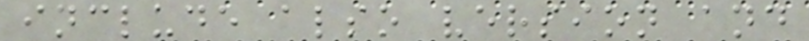include also version and
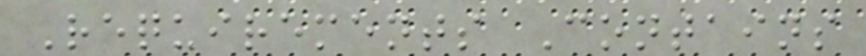Requirements Contains
